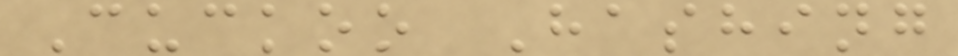Cuckoo Hashing
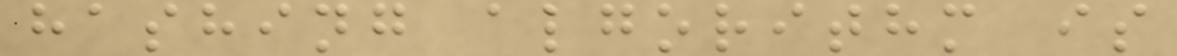hashing algorithm is
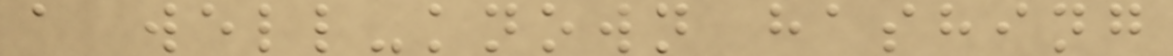a well-known hashing
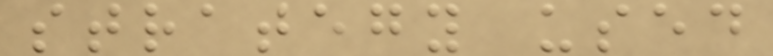strategy used
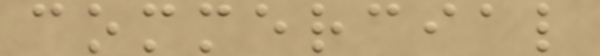commercial
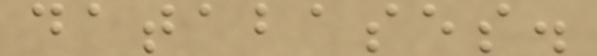databases.
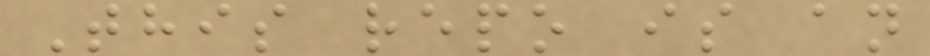This repo is an
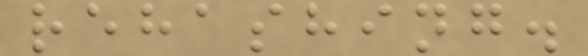rehashing.
